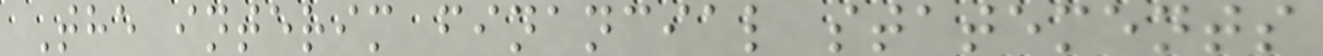The interim financial statements
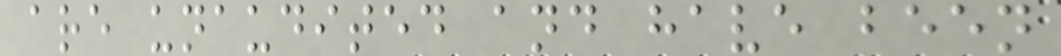are unaudited and have been
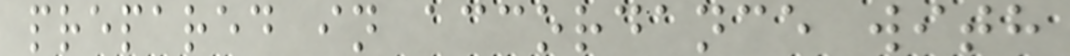prepared in accordance with
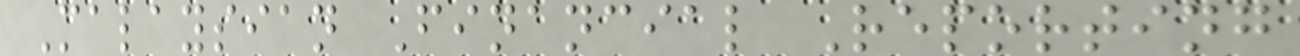Malaysian Financial Reporting
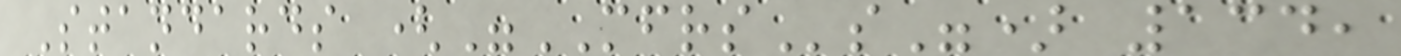Standards ("MFRSs") 134,
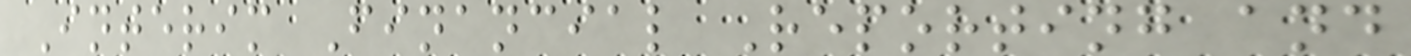Interim Financial Reporting and
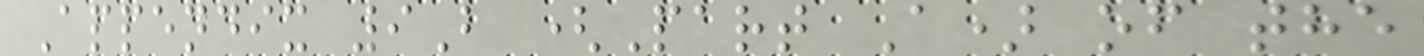Appendix 9B (Part A) of the
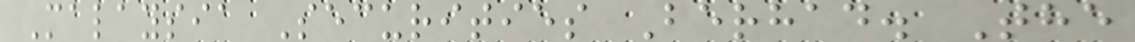Malaysia Securities Berhad. The
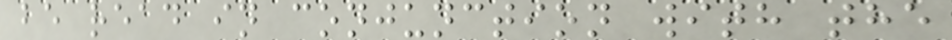be read in conjunction with the
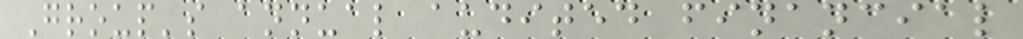Group's annual audited financial
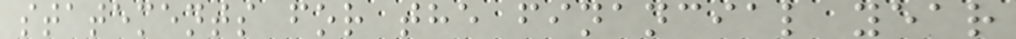statements for the financial year
